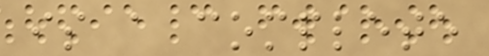is a complete
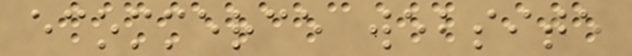ecommerce website
